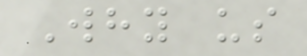Why us
